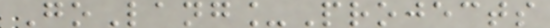GoLang_Projects
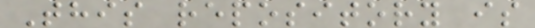This repository is
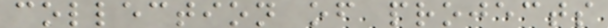collection of projects
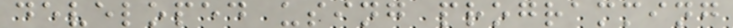developed using programming
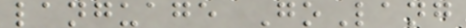language GoLang
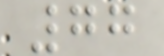77
